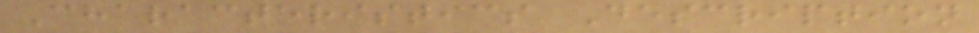Characteristics Description
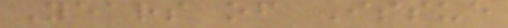Years of Issue
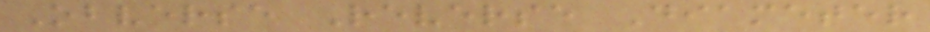Obverse Reverse Diameter
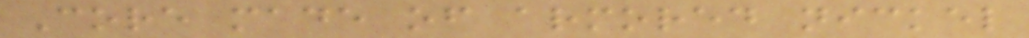Core made of armored nickel
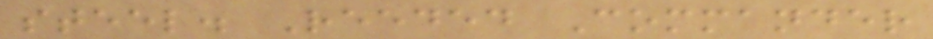steel. Reeded Commander
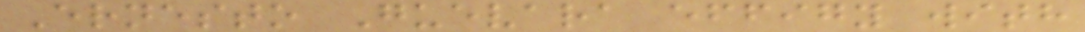Ernesto Guevara effigy with
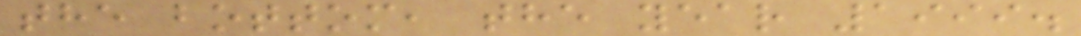the bottom, the year 1999.
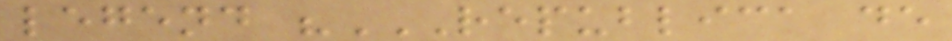legend "REPUBLICA DE
